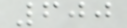600
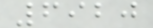6920
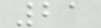21
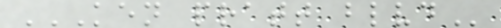KEN PRATT BLVD
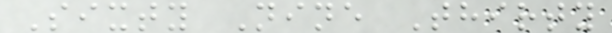Sixty Nine Thirty
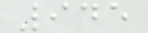945
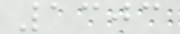1303
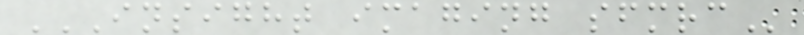INSIGHT IMAGING SFMRC
